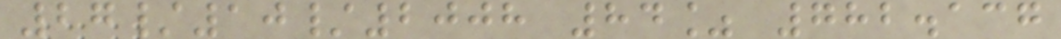27/10/2008 84% 782.137
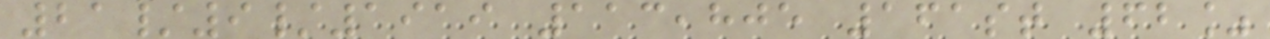21/9/1919 113,805 161st 62%
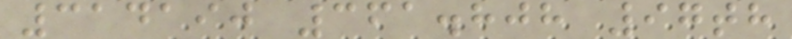314190 361.808 97th
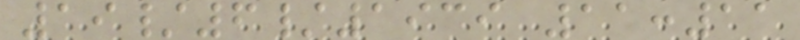19/6/1939 11:11
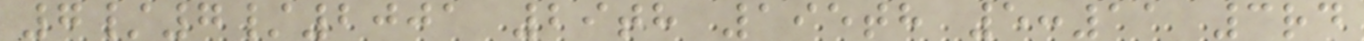7/7/2001 29th 195th 5:11 3rd
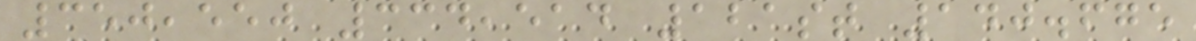350,550 334,514 121st 140.675
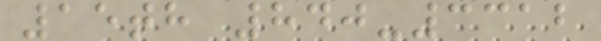15th 840-3312
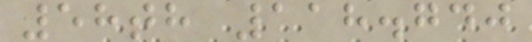58th 118.740
